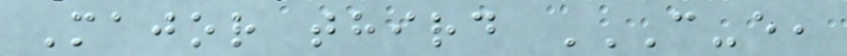Major third C-E,
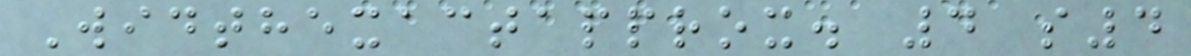Widthexactapprox. 4 s4
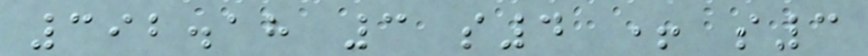392.18 3 s4 + s3
